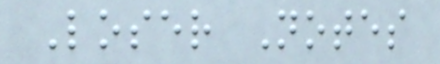Loser Notes
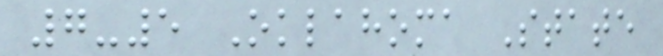7-5 Oklahoma State
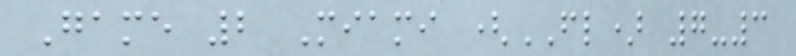Game 2 Miami (FL) 7-3
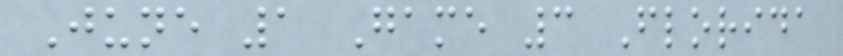June 1 Game 3 Florida
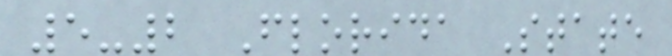5-2 Florida State
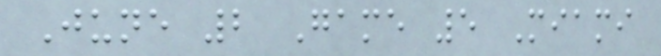June 2 Game 5 Miami
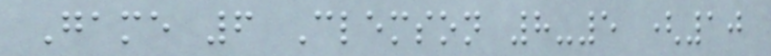Game 6 Clemson 8-5 (10
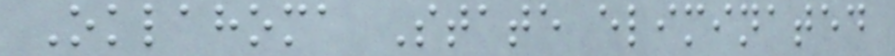Oklahoma State eliminated
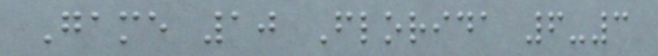Game 10 Florida 6-3
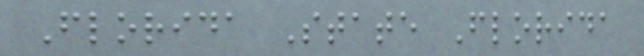Florida State Florida
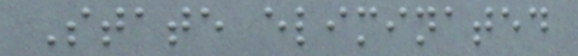State eliminated
